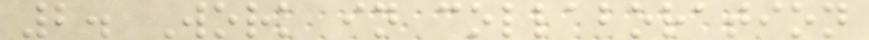2. Work in collaboration
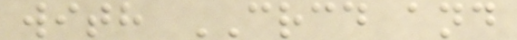with CRCD and
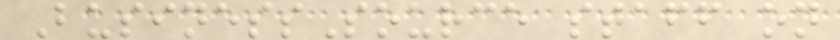BusinessSource staff on
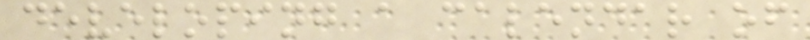developing a calendar of
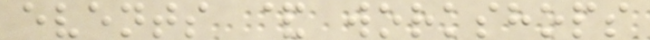events & workshops
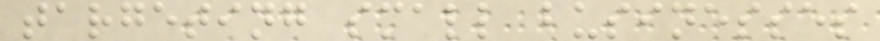targeting small businesses
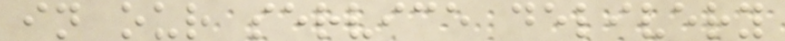in our service delivery
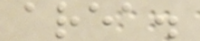area.
